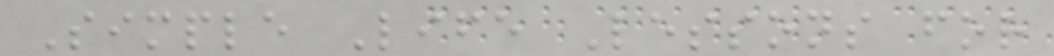Simple Life Lessons for
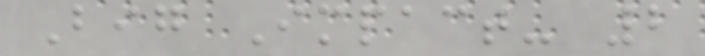Big Impact- 2
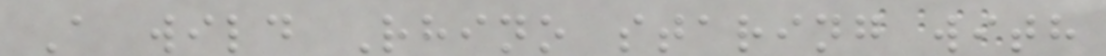A wild Rhino staring with
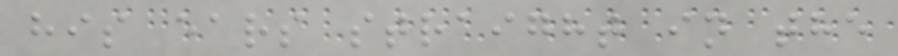his ears straight in the
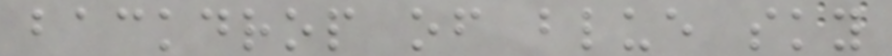backdrop of blue sky
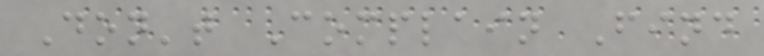Don't Complain Find
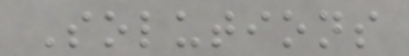Solutions
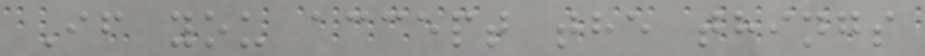If you accept the things
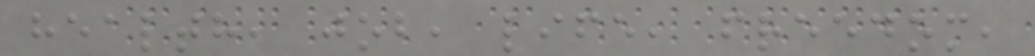health, job, life, freedom,
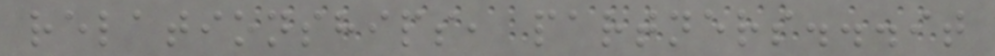relationships, partners...it
